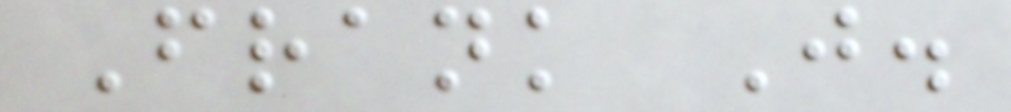Frank J.
